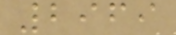2969
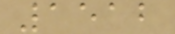1512
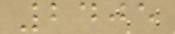2405
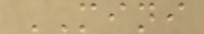MINI
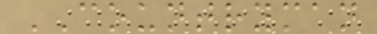COUNTRYMAN
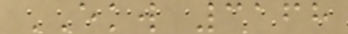EKW 3168
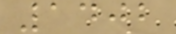1402
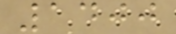1400
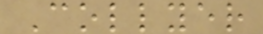Collyer
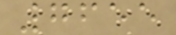7655
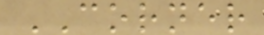CORNER
